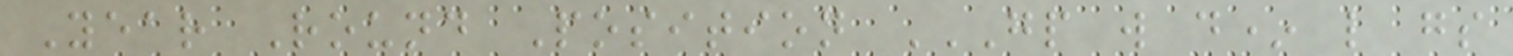Year Round Position GP W D* L GS
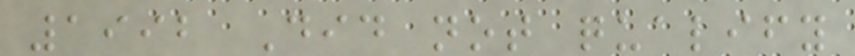1992 Did not qualify
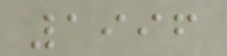1996
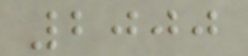2000
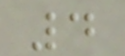4
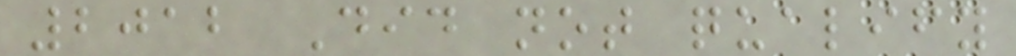2012 Did not qualify
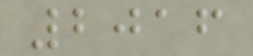2016
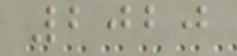2020
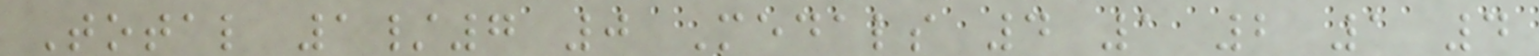Total 1/7 0 Medals 4 1 2 1 4
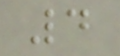4
